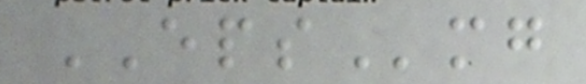EPSmg
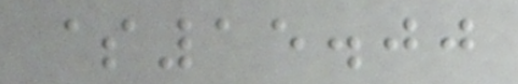$15.00
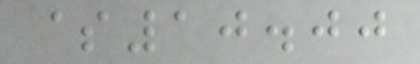$10.00
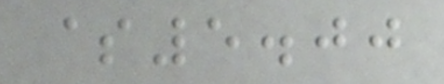$5.00
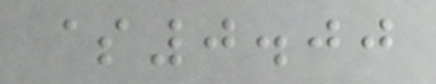$0.00
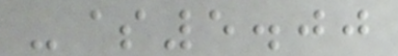-$5.00
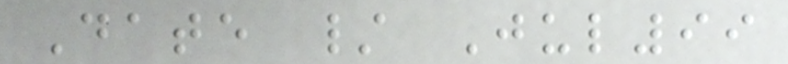Date / Jul99
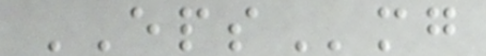EPSmg
